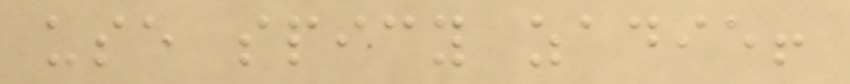use spicy zadie!
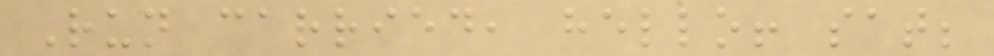Run carried, hello! sat;
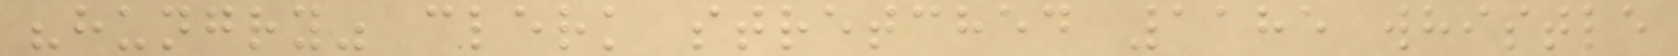"hungry" clerk stretched 1185 whistle
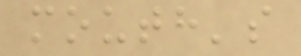mouth's
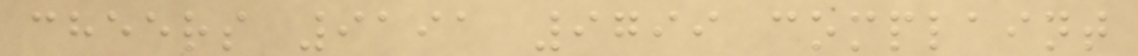cheers 9191 9799 complaint
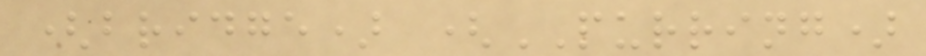(bridge) (PURRING)
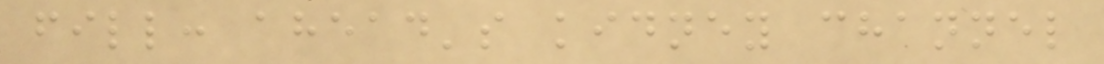fill: ahead's kidney channel
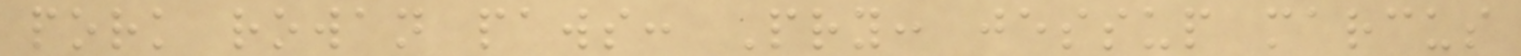pork rowan paws: Pry: jessup marcus
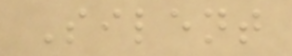Silent
